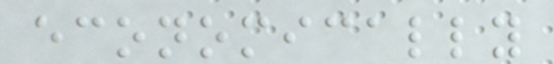economically
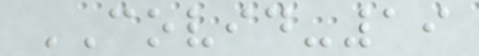COVID-19
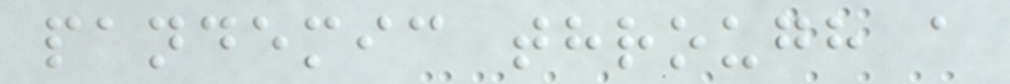pandemic through a
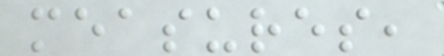measures,
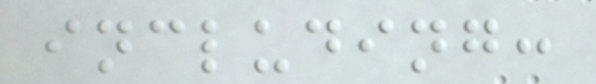including:
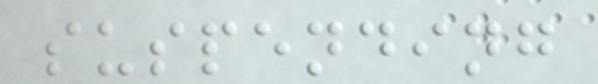suspending
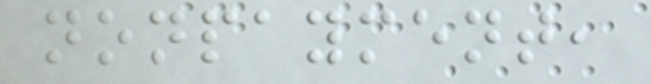nonpayment,
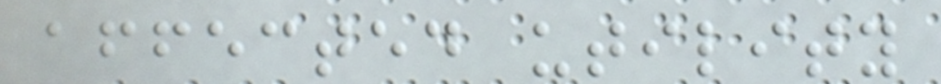affected utility
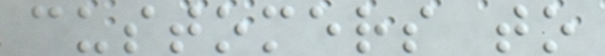customers to
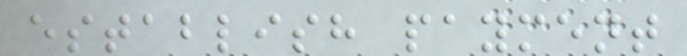establish payment
